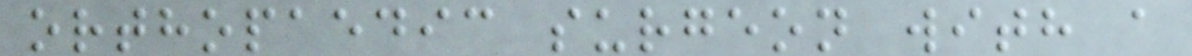orthopaedic surgeon with a
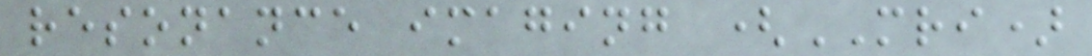resonance imaging (MRI)
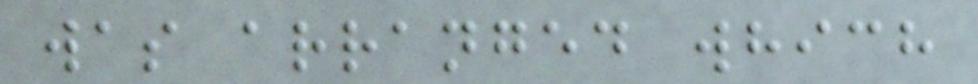was arranged which
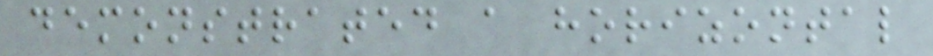demonstrated a horizontal
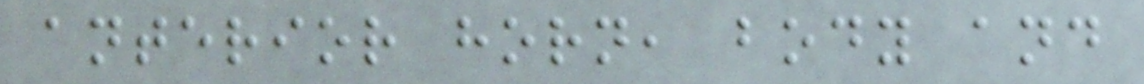anterior horn, body and
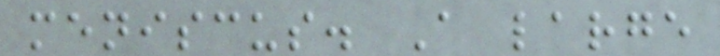meniscus. A large
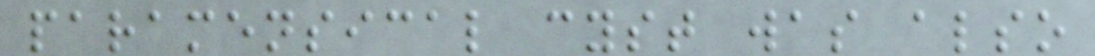paramensical cyst was also
